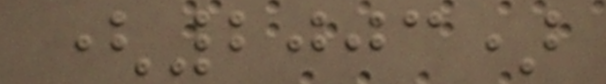(2003)
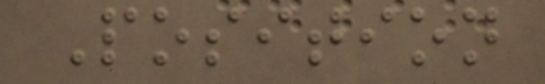Position
